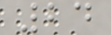24
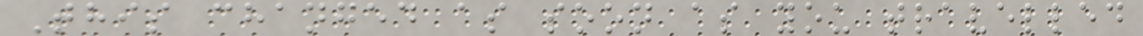This changed as soon as you travelled
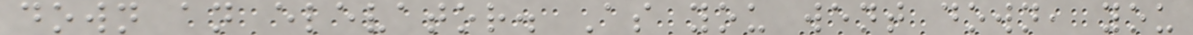down an elevator. As you went down, you
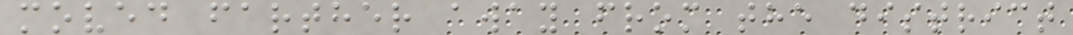moved farther away from the district
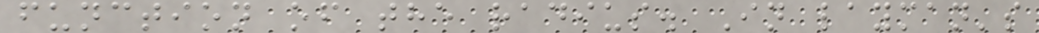function of the radius. In layman's
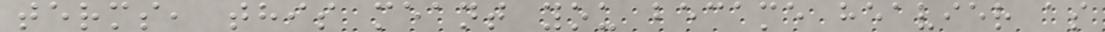terms, this meant you became heavier as
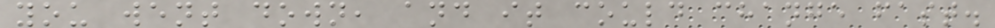you went down, and it could change fast.
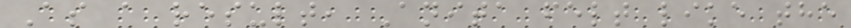As a result, Anita felt like the
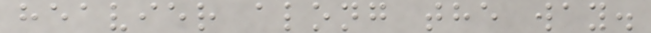heavier along the way.
